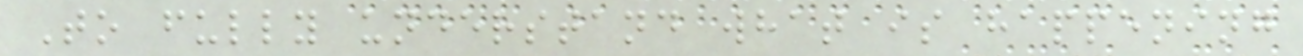To fully understand what is happening
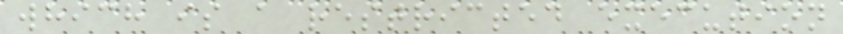which is a restricted execution
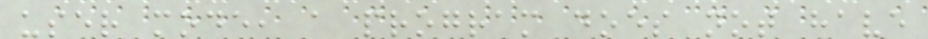user mode, a program does not have
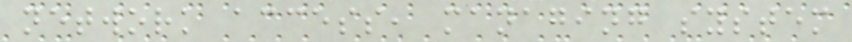network access, managing system
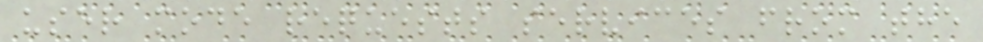user mode requests services from the
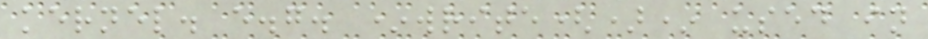kernel. e.g. *write()* used in
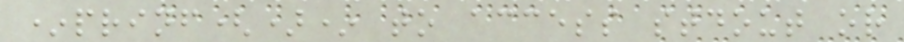*prinf()* to access stdout or
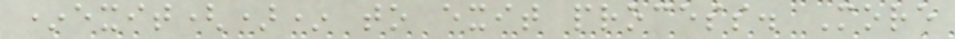*exit()* to exit process. More
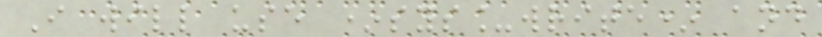I will use *sys_write* and
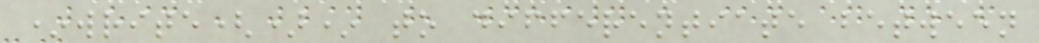*write()* to differentiate between
